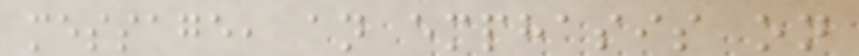message, an emphasis on
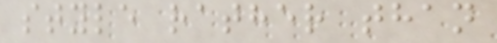style rather than
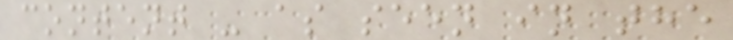content - as seen in the
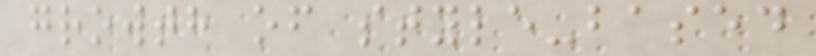growth of style-based
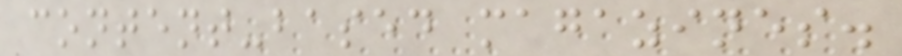content-based magazines.
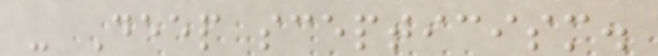- Deep scepticism.
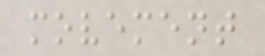movement
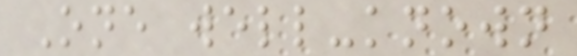One well-known
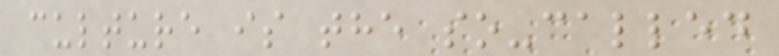culture is the so-called
